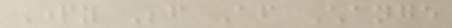Party Before After Change
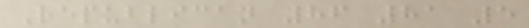Republican 86 81 5
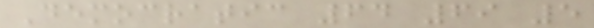Democratic 64 69 5
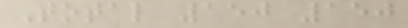Total 150 150
